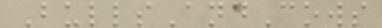BullsAndCows
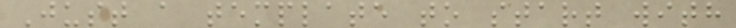Just a template to start with
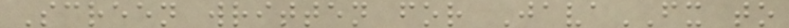Screen written for JavaFX to
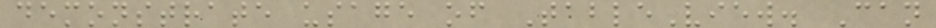demonstrate usage of TableView. Can
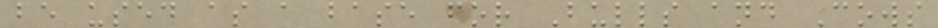be used as a base for Bulls and Cows
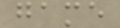game
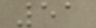51
